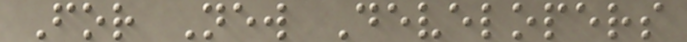For New Developers
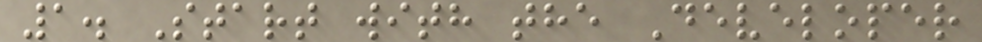1. Start with the Developer
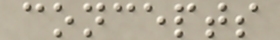concepts
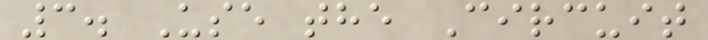3. Use the Circuit
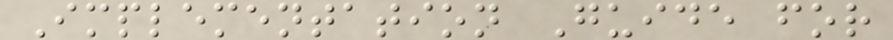Implementation Guide for
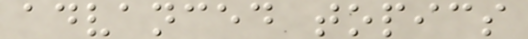advanced topics
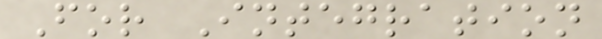For Integration
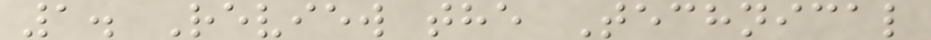1. Review the Technical
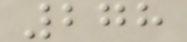278
